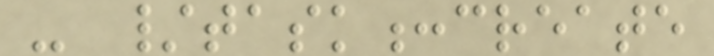- /task:create
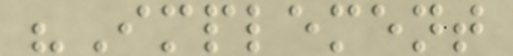"Implement
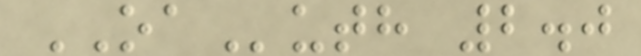OAuth 2.0
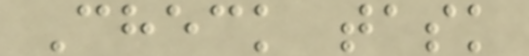Check task
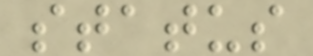status
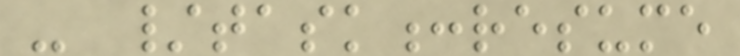- /task:resume
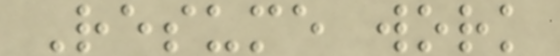Resume work
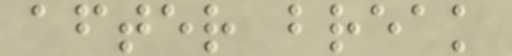after break
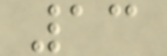13
